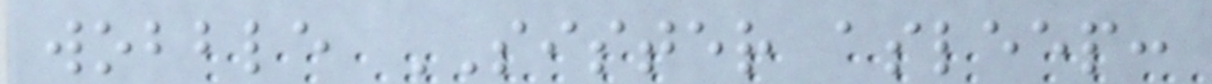wobble SISTER asleep:
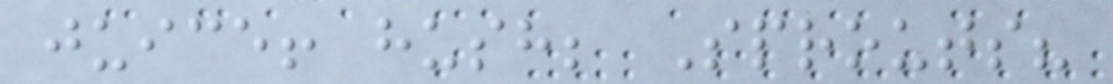juice! hush; Sprouts?
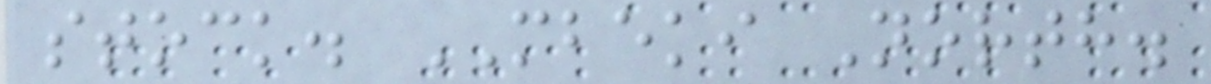stock. MBEKI North.
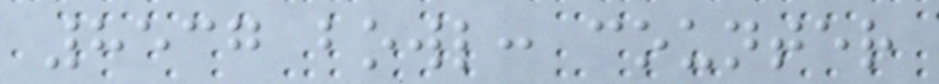8537 bowl: counter
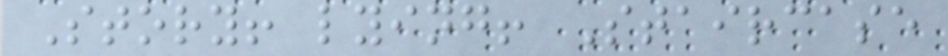Story! lying! Staircase
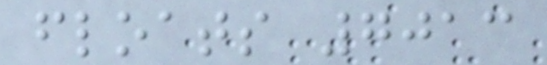floats 7013
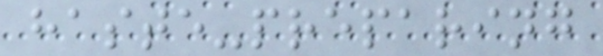haste-preparing
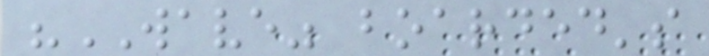"WAVE" boarded's
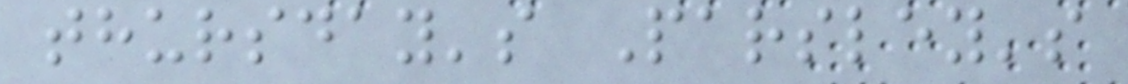thursday's Parsley's
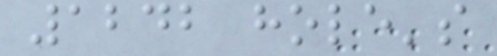1242 hole's
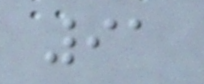91
